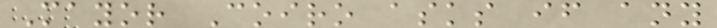Mayor Coiro asks if any
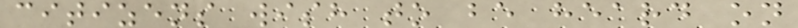citizens wish to be heard on
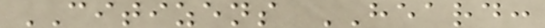CITIZENS HEARD:
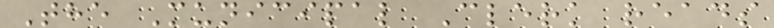The Municipal Clerk reads
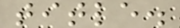title.
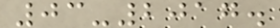03-2017.
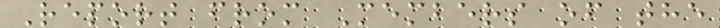Report from Members of the
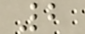2
